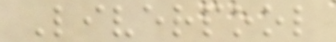Liverpool
